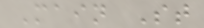Main St
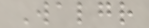Walgr
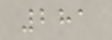281
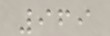969
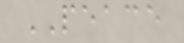PEACE
